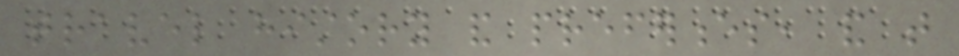travel history and preferences, and that
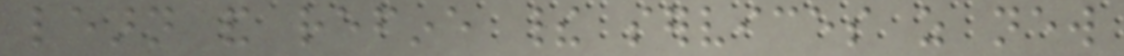learn and refine their services as new
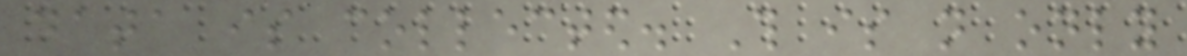data is collected. This is not only
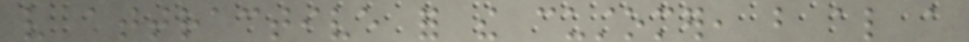very attractive for the customer, but also a
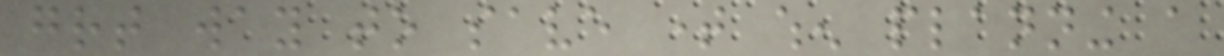great way to save time when planning a
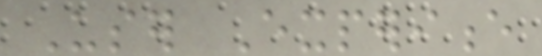User Experience
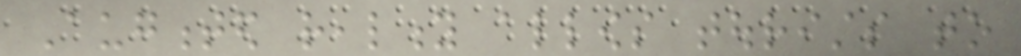Augmented reality allows tourists to
